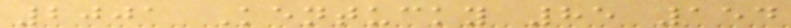2001 Kentucky 85 154
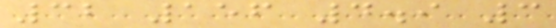32 156 4.9 3
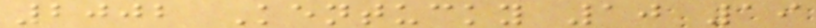2002 Kentucky 10 19
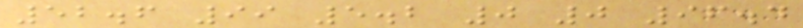52.6 99 5.2 0 0 96.4
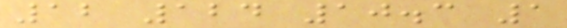12 124 10.3 1
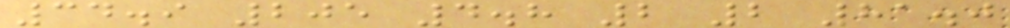34.9 205 4.8 2 2 81.0
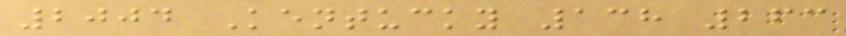2004 Kentucky 138 263
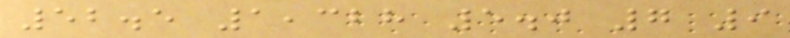52.5 1,328 5.0 7 9
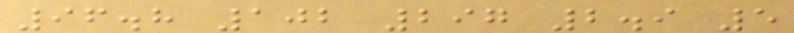96.8 102 297 2.9 5
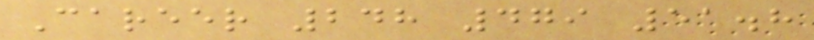Career 248 479 51.8
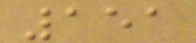151
